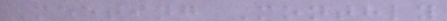Meeting Monthly
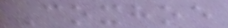Coxhoe
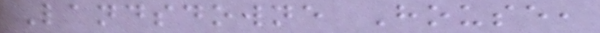Landsdowne House,
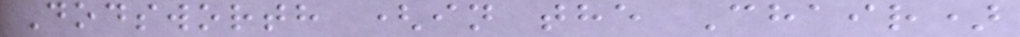Dodsworth (in the Chair)
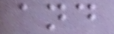and
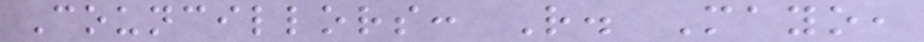Councillors: R. Mayo,
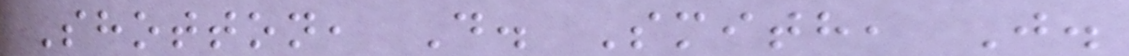Shotton, D. Smith, J.
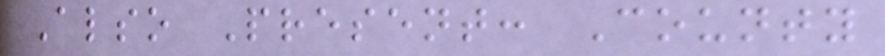Also Present: County
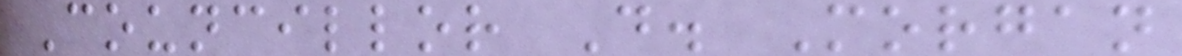Councillor D. Morgan
